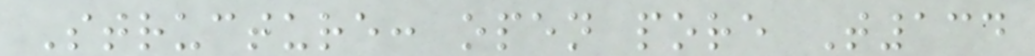Structure: open pore T134
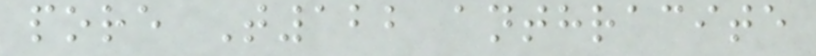pore T122 anthracite
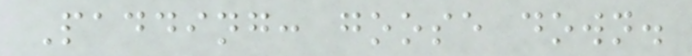Padding: goose down.
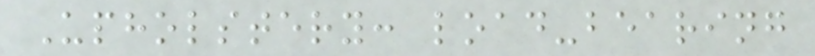Upholstery: load-bearing
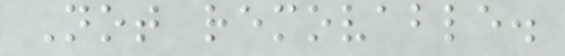Not removable.
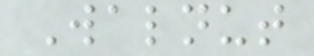Walnut
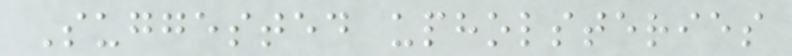Suggested upholsteries
